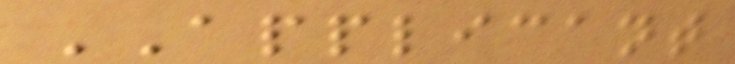APPLICANT
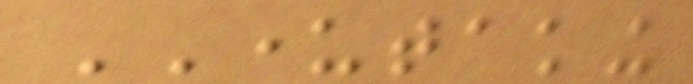UNDERTAKING
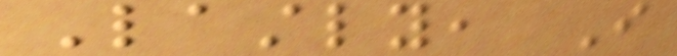Lastly, I
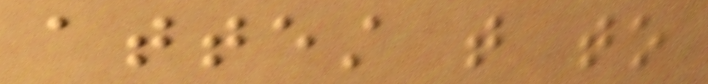attest that to
